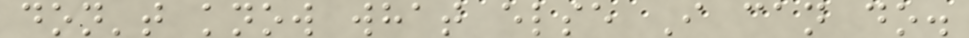don't know what else I can do.
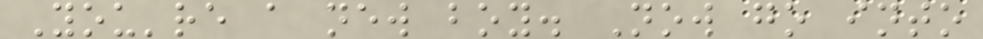You're a new boy. Now go into
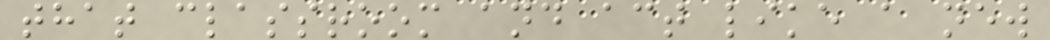that classroom and act like a new
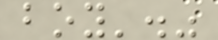boy'."
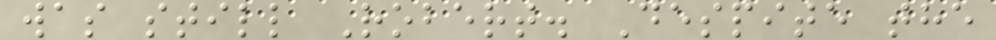was still Robert. Despite the
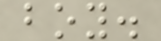boy.
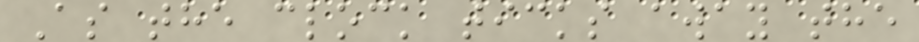As the clock ticks away the
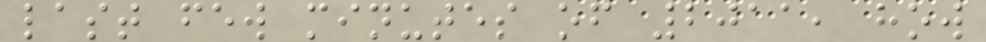last few minutes of 2011, how
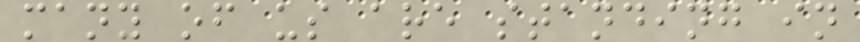many of us are standing in
